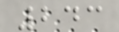243
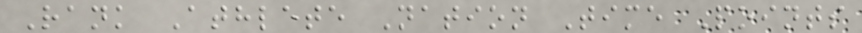Rank Athlete Nation Time Points
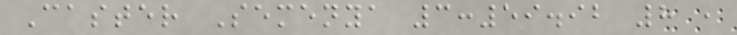Caster Semenya 3:59.92 8 ,
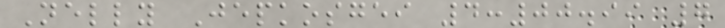Nelly Jepkosgei 4:00.99 7
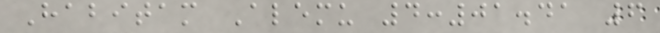Habitam Alemu 4:01.41 6
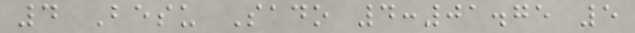4 Besu Sado 4:01.75 5
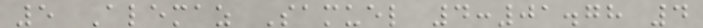5 Alemaz Samuel 4:01.78 4
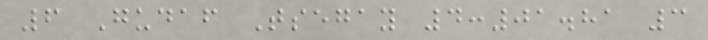6 Gudaf Tsegay 4:01.81 3
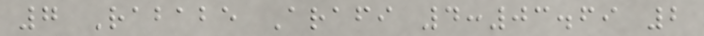7 Rababe Arafi 4:03.69 2
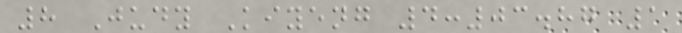8 Judy Kiyeng 4:03.87 1
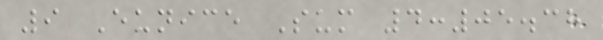9 Eunice Sum 4:05.38
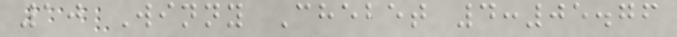10 Winny Chebet 4:05.76
